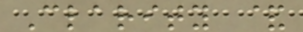Clarity &
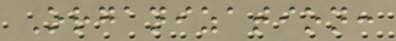Organization:
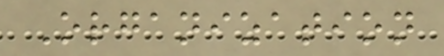Organization
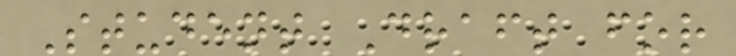Student Draft for
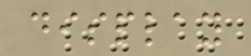display
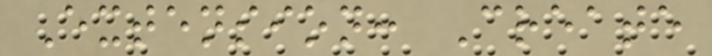Extension: Create
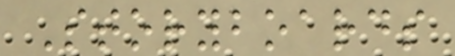Storyboards
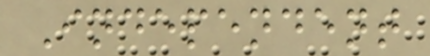Independent
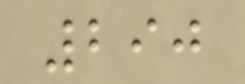290
